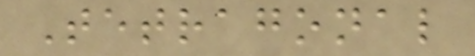Tetragonal
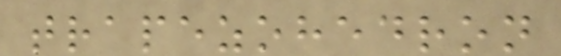trapezohedron
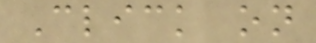Click on
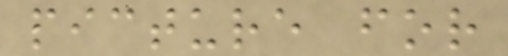picture for
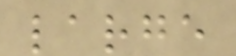large
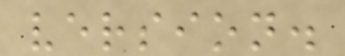version.
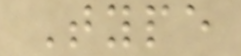Type
